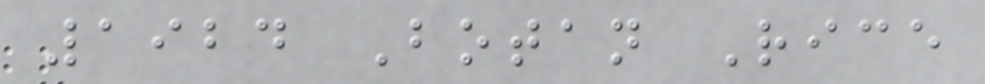1924 Botan Rice
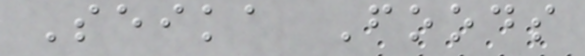Seika Foods
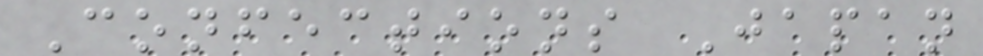Confections Japan
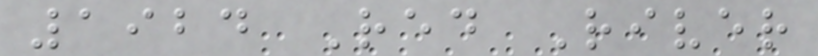1924 Red River
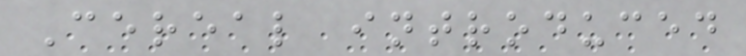Cereal introduced
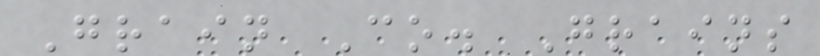Grain Co. Grains
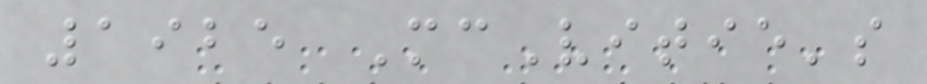1925 McVitie's
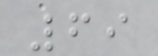69
